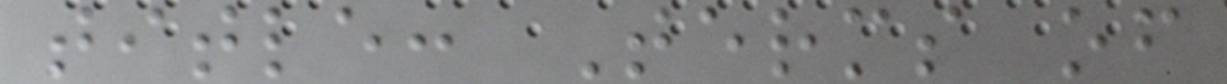title: Terms of
